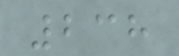238
